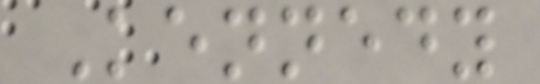Kennedy
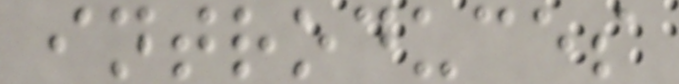introduces
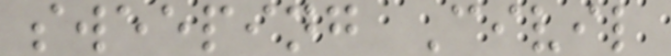sweeping Civil
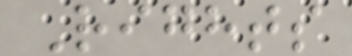Rights
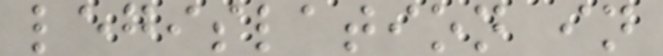legislation in
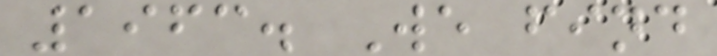1963. We find
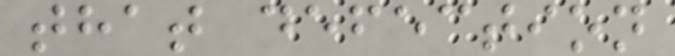that defection
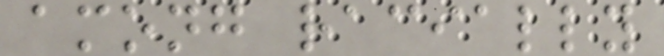among racially
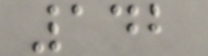142
